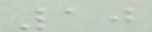10
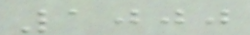1000
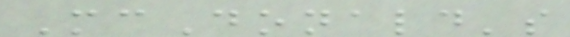McDonald's
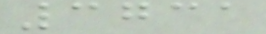3731
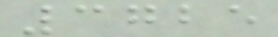3725
